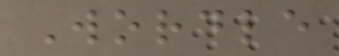Wordle
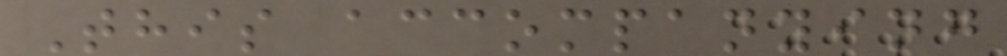This accompanying
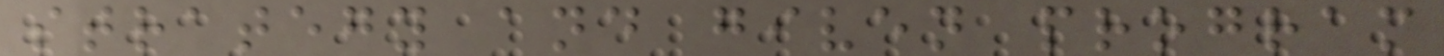strategy and given program
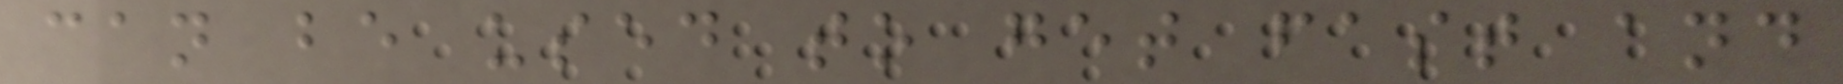can be used to get fast and
